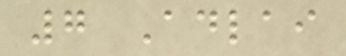7 Adlai
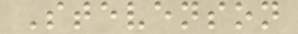Stevenson
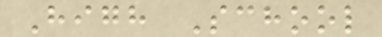High School
